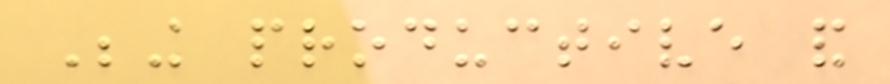Being productive and
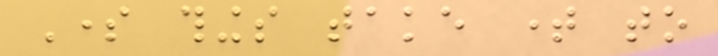Some things take time to
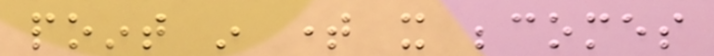point in time it becomes
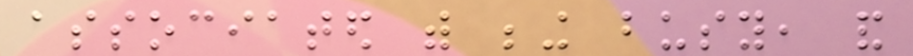associated with being busy, and
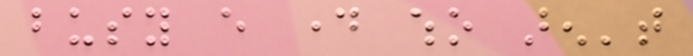busy every day who aren't
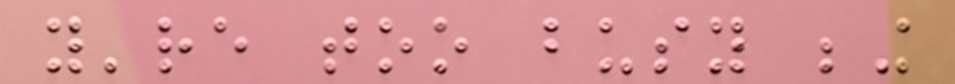you're too busy being
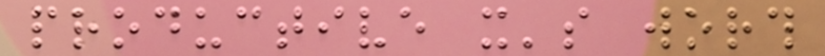productive it's worth
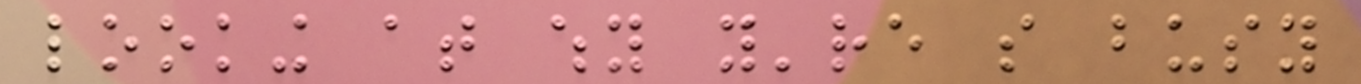looking at why you're so busy
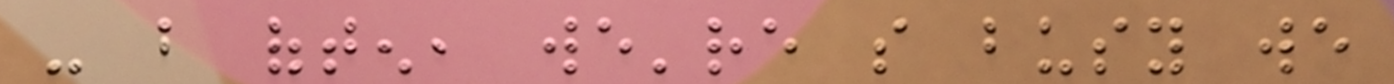- but often, we're so busy we
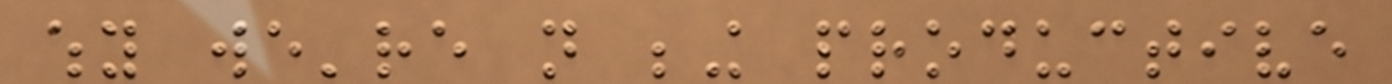why we're not being productive
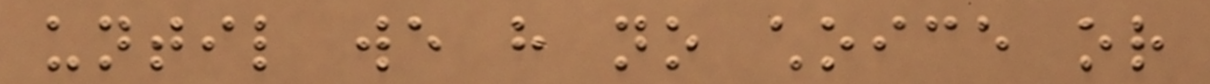until we have no choice or
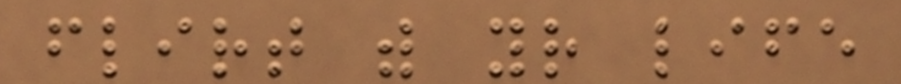flirt with your life
